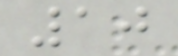10
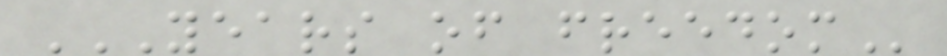YEARS OF FREEDOM
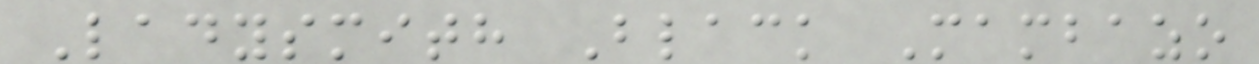Ladysmith Black Mambazo
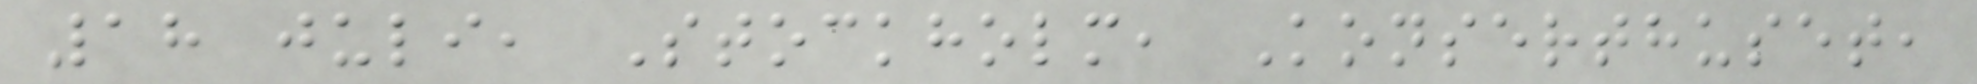18 juli, Stockholm, Konserthuset,
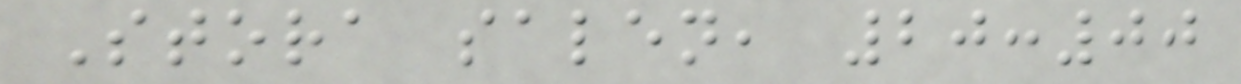Stora salen, 20:00
